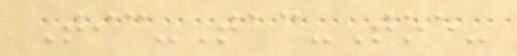Tic-Tac-Toe-
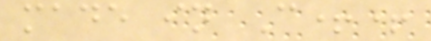made in C++
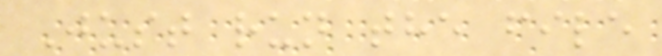Just run the file
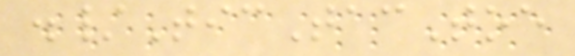./TicTacToe
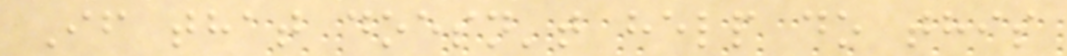If that doesn't help do this
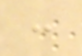:
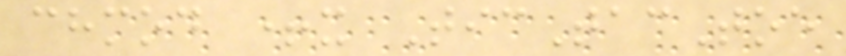chmod +x TicTacToe
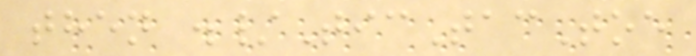then ./TicTacToe
